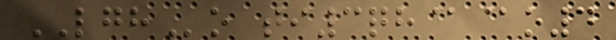LGHo ti3qh@@o4
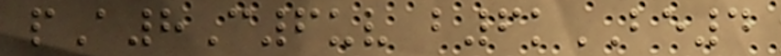pA8C6uv b6kBE4
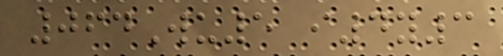064Wu5 i4y3
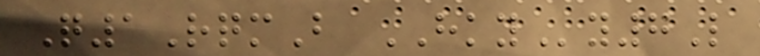Q1RqmB HKYy7L
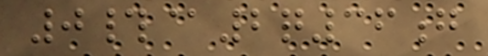0#@2q36g
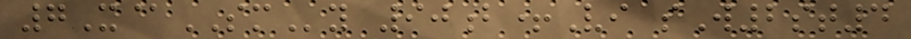7X@SMy 90b+Vi sW2st4
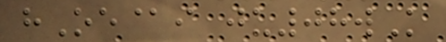hOe@i ju08wK
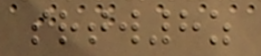srtw8z
